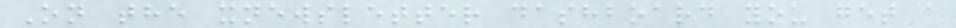On the xnewsletter dashboard you get a
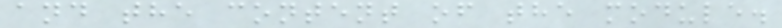and the content of the module.
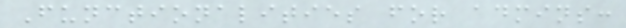Functionalities for admins:
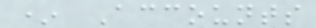* Accounts
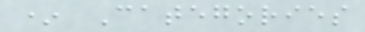* Categories
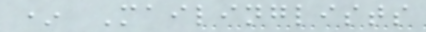* Mailinglists
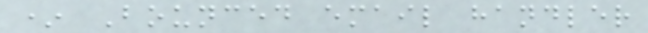* Bounced email handler
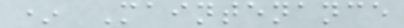* Maintenance
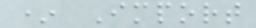* Import
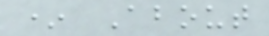* About
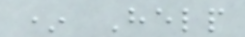* Help
